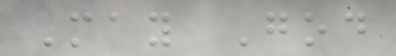May God
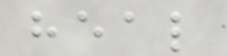heal
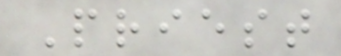Priest
